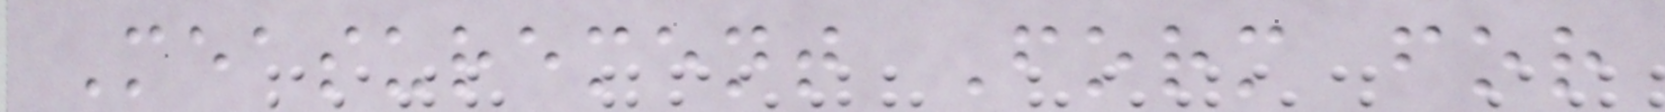Measurement Form for
